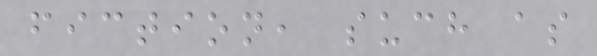fiction, such as
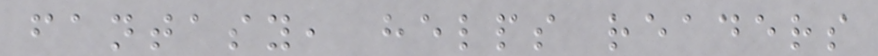fantasy, helps readers
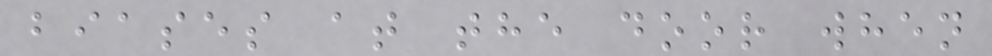biases at the door when
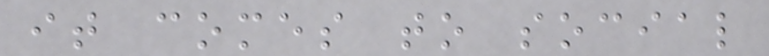it comes to social
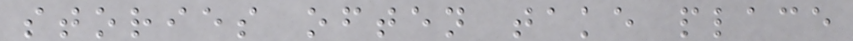stories often take place
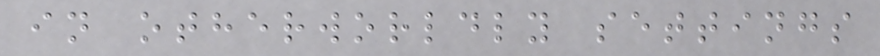in otherworldly settings
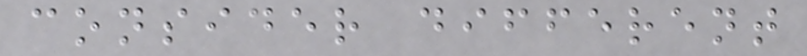consider different
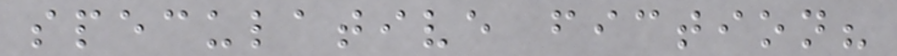speculative fiction?
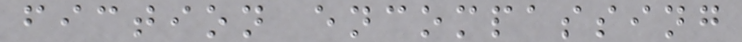fiction encompassing
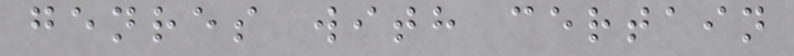genres with certain
